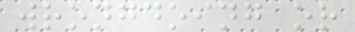wrongdoing or
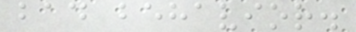bad behavior.
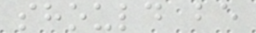should be
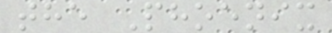the Phoenix
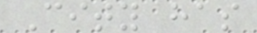City has
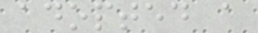adopted a
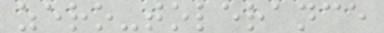zero-tolerance
